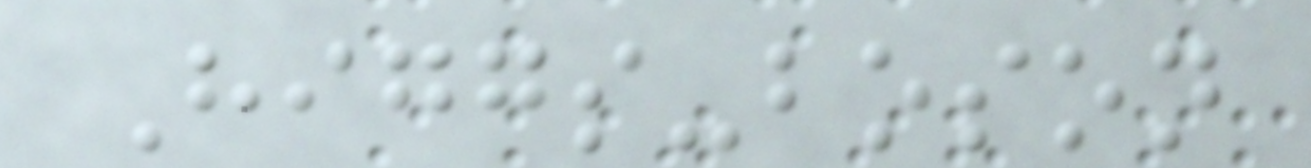Higgs-boson
